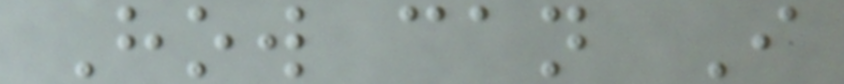How can I
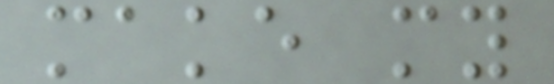make my
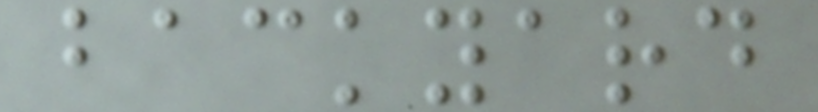backyard
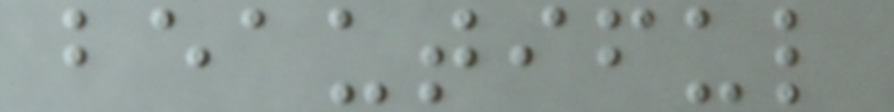beautiful
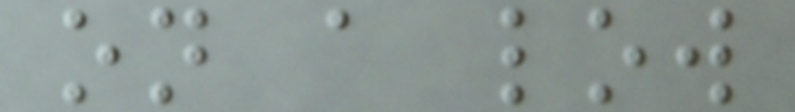on a low
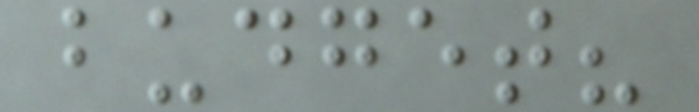budget?
